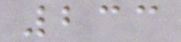233
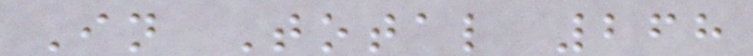In Total 268
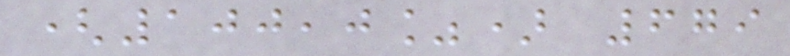(100,0%) 679
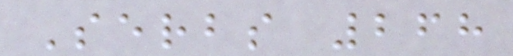Serbs 268
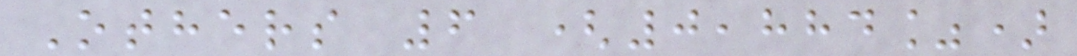Others 6 (0,884%)
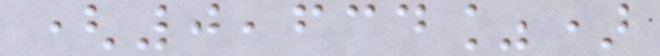(0,634%)
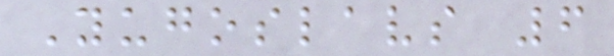Yugoslavs 6
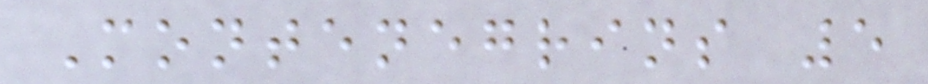Montenegrins 5
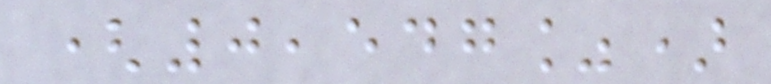(0,547%)
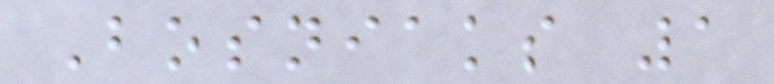Bosniaks 1
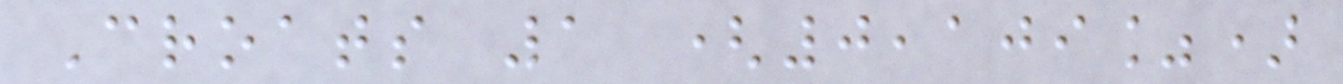Croats 1 (0,109%)
